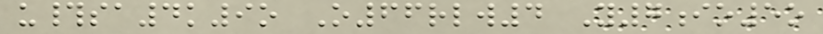u#sa4k9o O66rlw4 Y7io5o
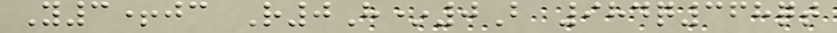Y3+jc R0H*0B 984q368qt
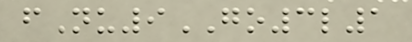fNu9GO3l1
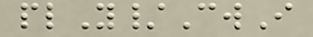plY/CwI
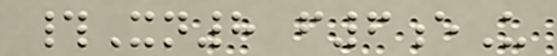#Xn8 f6eU
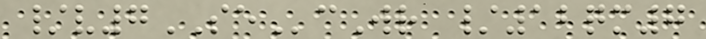/v7SEcWr /12qm7
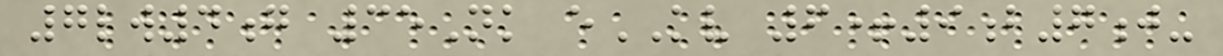7lw4g 35Nk eKV 6+9b7j-
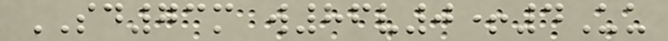SD73m w86v0+4Uu
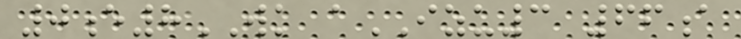0e8WK aIZU3 66a
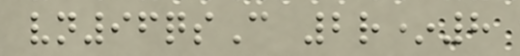vn96qsC 2r*8
